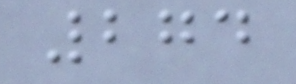274
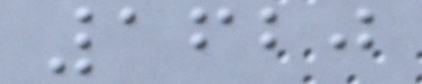1620
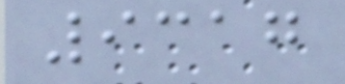9317
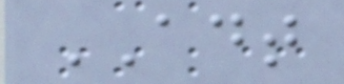ADT
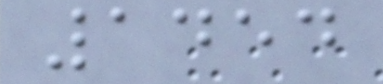1454
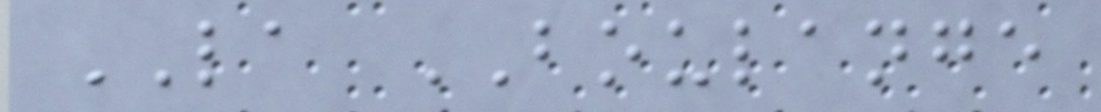LA BOULANGE
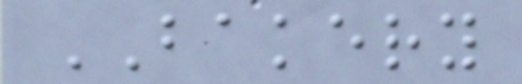BAKERY
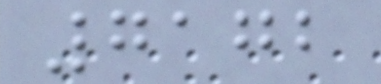7172
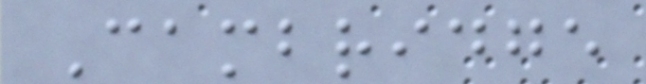Cambridge
